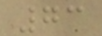73
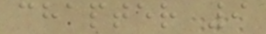chapter 9
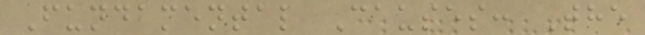Fundamental Causes: The
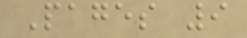Pages 9
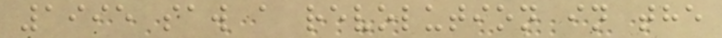1995 saw a revolution in the
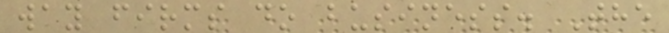way firms do business. The
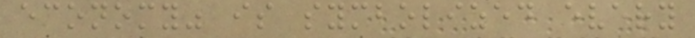economy" is symbolized every
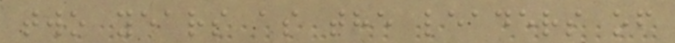two years as the leaders of
